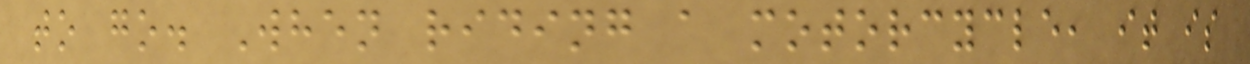to go. When riding a motorcycle, it is
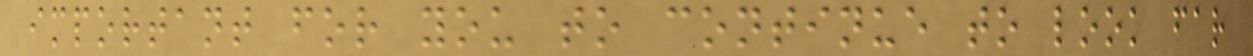important for you to continue to look far
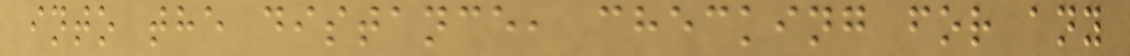into the distance, checking for any
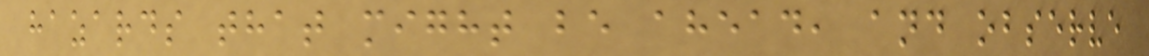hazards that might be ahead, and observe
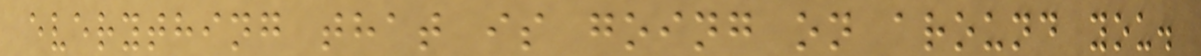everything that is going on around you.
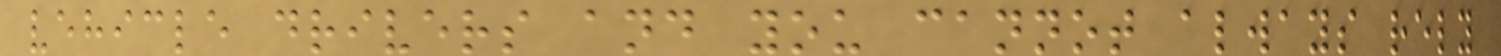vehicle drivers and you cannot always rely
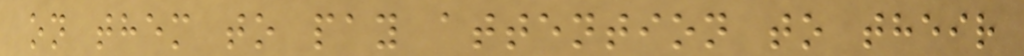on them to pay attention to their
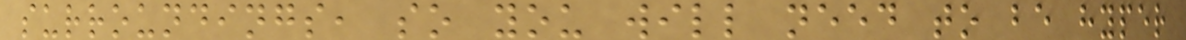surroundings, so you will need to be hyper
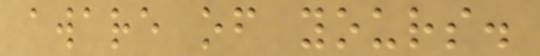aware of yours.
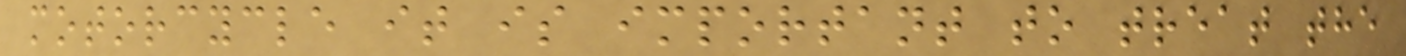motorcycle it is important to treat the
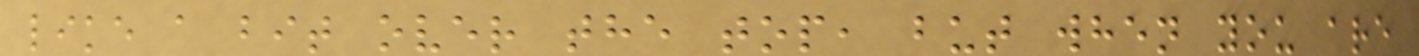like a bit over the top, but when you are
